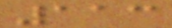113
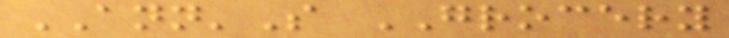ANN'S GROCERY
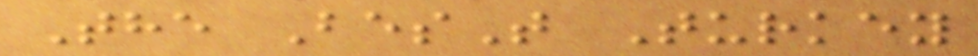The BesT Turkey
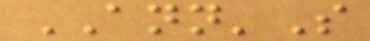ANN'S
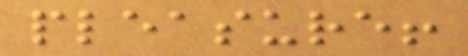pleasure!
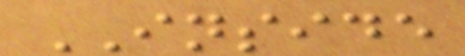INSIDE
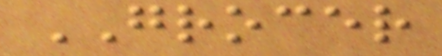GROCER
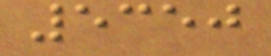5350
